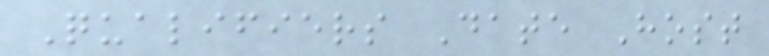Qualifiers Date Host
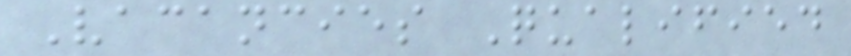Vacancies Qualified
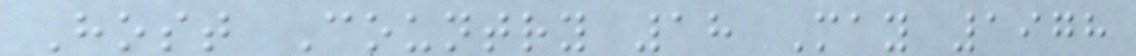Host Country 18 May 1978
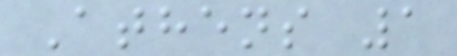Athens 1
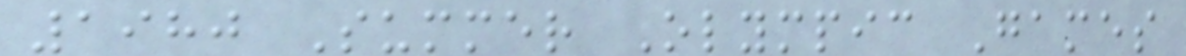1980 Summer Olympic Games
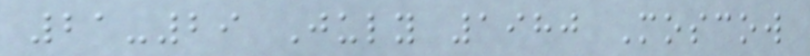21-29 July 1980 Moscow
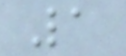1
